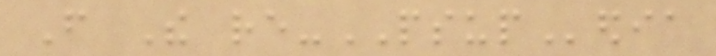From The re-PSUPedia
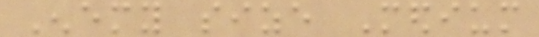Enemy size Medium
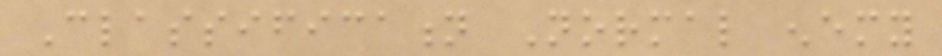Classification Normal enemy
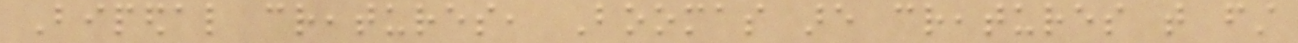Bipedal creatures, Boomas are creatures that first
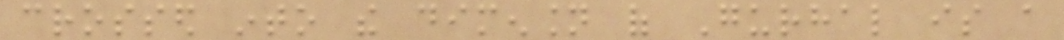crossed into the dimension of Gurhal is a
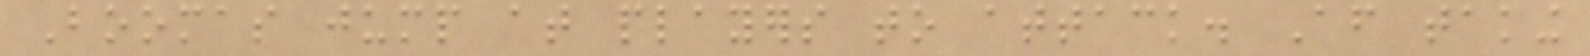Boomas jump at players to attack. After taking
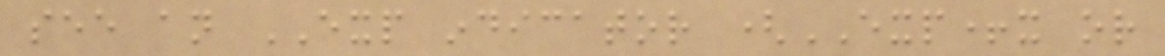see an EXP indicator (EXP+x or
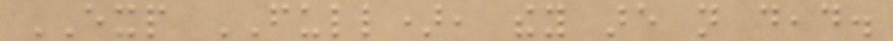EXP FULL), they are not dead.
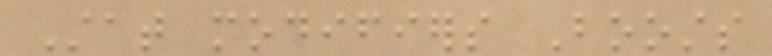Stat modifiers Boosts
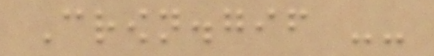Crown.gif --
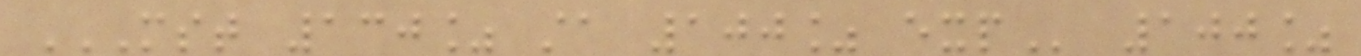MST 130% STA 100% EXP 100%
